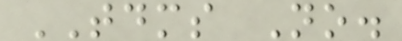TDMS No.
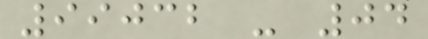99032 - 04
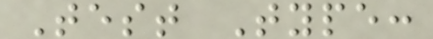Test Type:
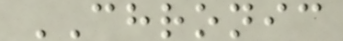CHRONIC
